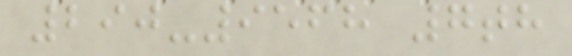290-9568 7th
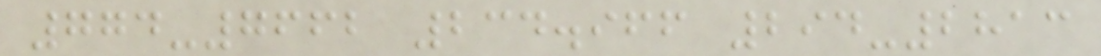774-7662 234.966 294-2813
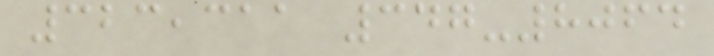323,311 347-8064
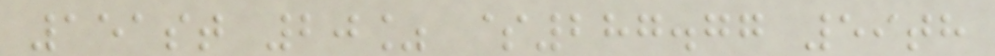151st 20% $287.77 59th
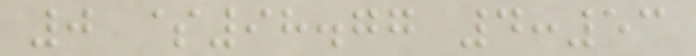0 $98.77 4:53
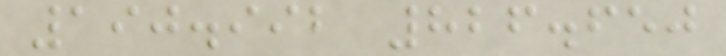190.992 826.650
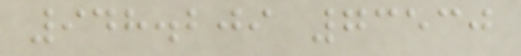948.209 73530
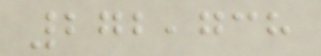272,738
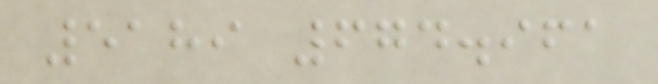5189 674.961
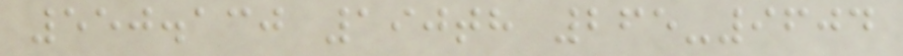550.130 190th 265-9604
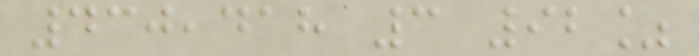430,418 3 92%
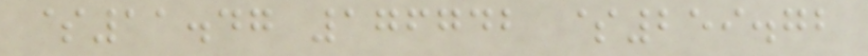$11.47 176742 $259.72
